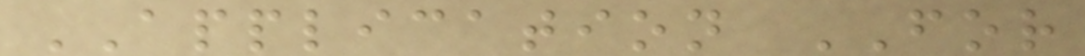APPLICATION FOR
